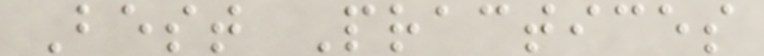Best Practices
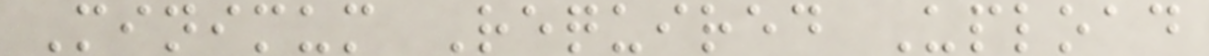Minimum Required Upload
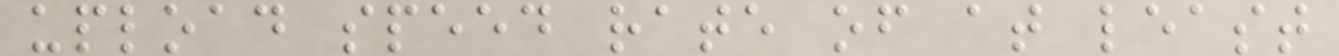upload speed rate of at least
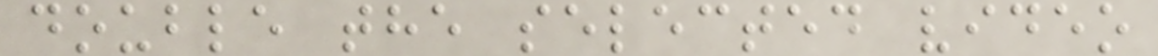double the selected video
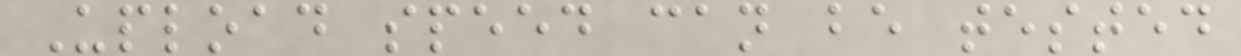Upload speed can be tested
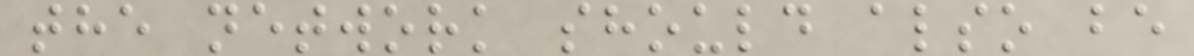the network should also be
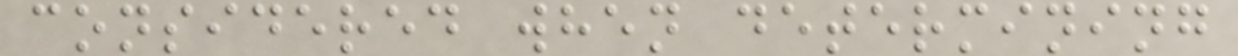considered when determining
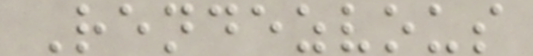Rendezvous
